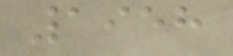1958
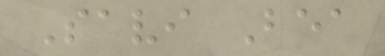Savi Bea
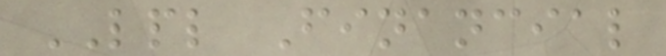LPL Financial
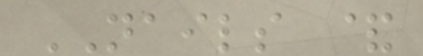NAILS &
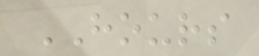HOURS
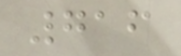716
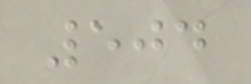504
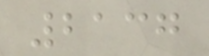2137
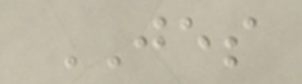JES
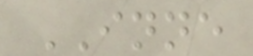INNE
